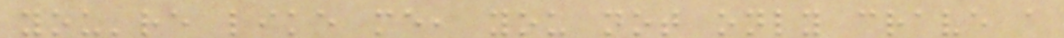you're like me, you not only crave a
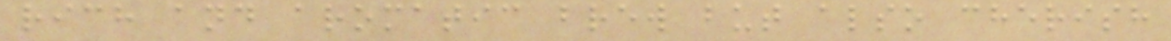rich and aromatic brew but also cherish
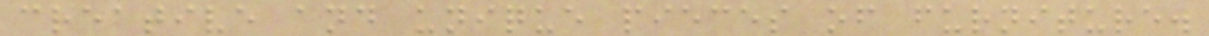creative and unique pieces of furniture.
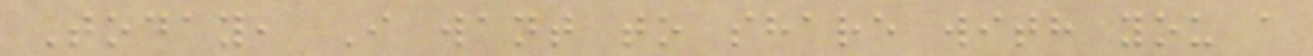Today, I want to share with you a
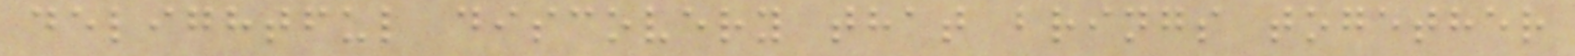delightful discovery that brings together
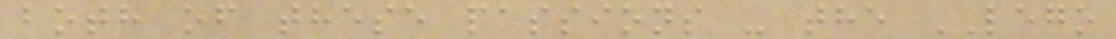both of these passions - the LEGO
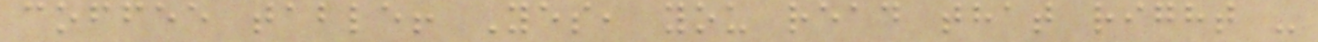coffee table! Yes, you read that right -
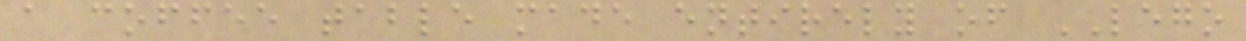a coffee table made entirely of LEGO
